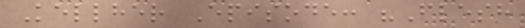Kellher Episode: "Flesh
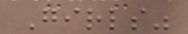Girls"
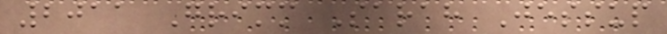2011 Grimm Sarah Jessup
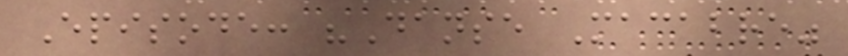Episode: "Danse Macabre"
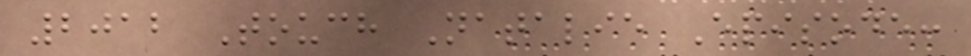2012 Touch Natalie Episode:
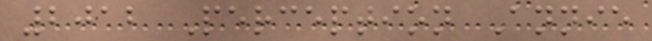2012 Perception Annie
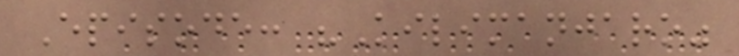Episode: "Kilimanjaro"
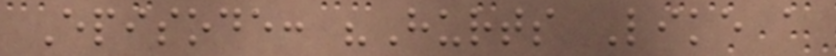Episode: "Hurts Like a
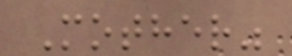Mother"
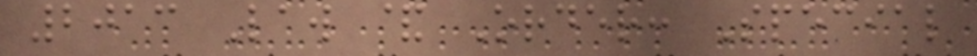2013 Law & Order: Special
